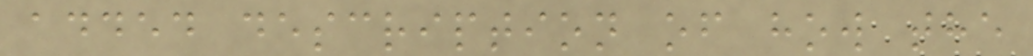added description of how the
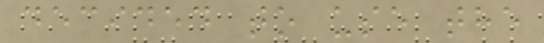decided to use the
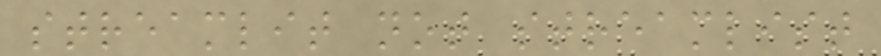streamlit not streamlist
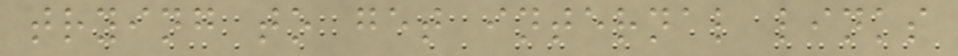trying to get internal links
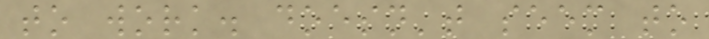to work. doesn't seem to
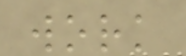work
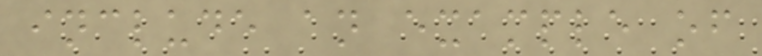include an example of
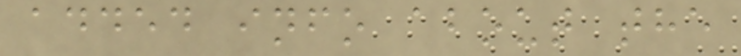added info about the
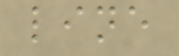line
